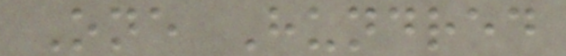One Hundred
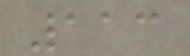113
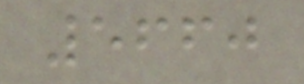5660
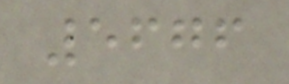5676
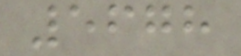5678
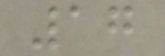17
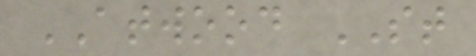ATWOOD ST
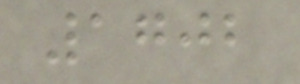1702
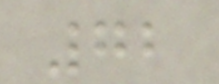72
